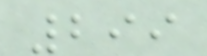299
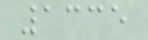1335
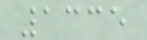1335
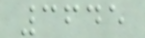3645
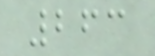263
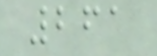261
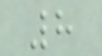8
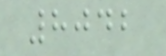8042
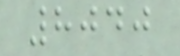8040
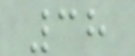38
